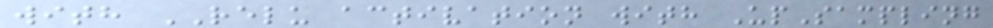with RELU activation with UpSampling
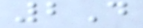2D
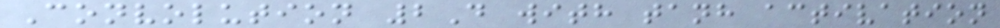Convolution 2D with tanh activation
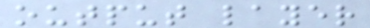output layer
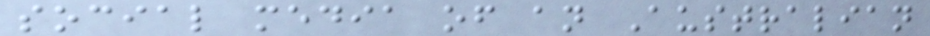social media of an Australian
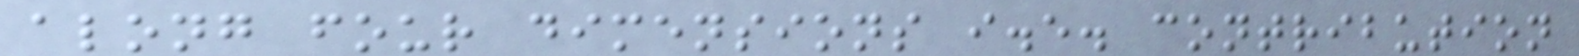along four dimensions i.e. contribution
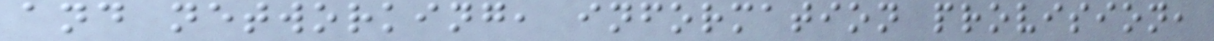and networking, information provision,
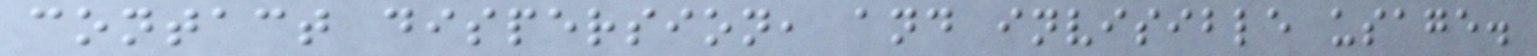contact dispersion, and invisible usage.
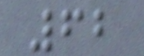62
